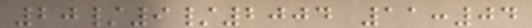20/9/2004 11:04
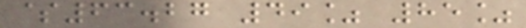$63.27 49% 85%
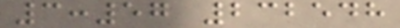3:57 232548
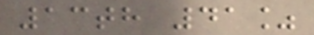13th 41%
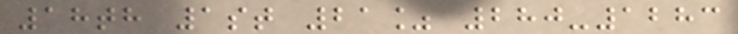18th 1st 21% 280-1283
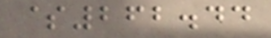$262.44
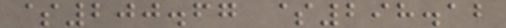$200.67 $298.12
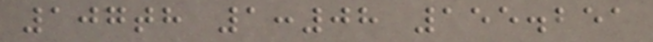107th 1:08 155.251
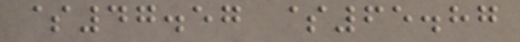$47.57 $65.87
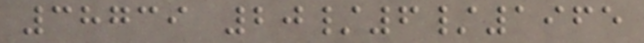38739 20/6/1965
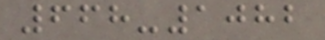668-1082
